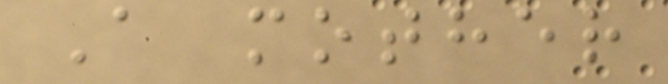A mother
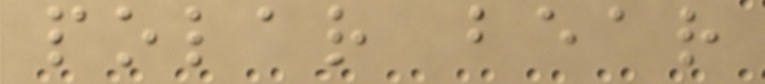polar bear
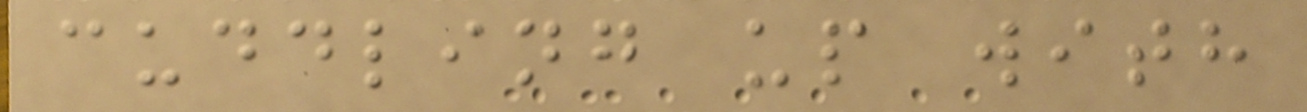cuddling up with
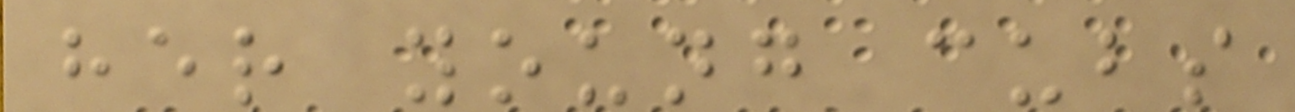her young cubs
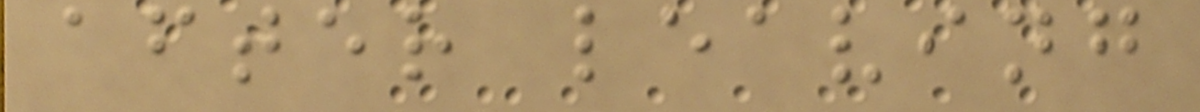after leaving
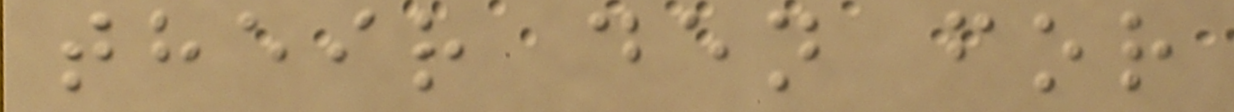their den for
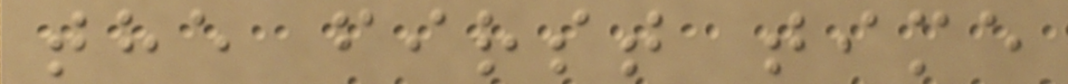the first time
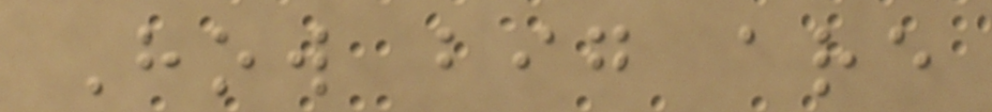How big are
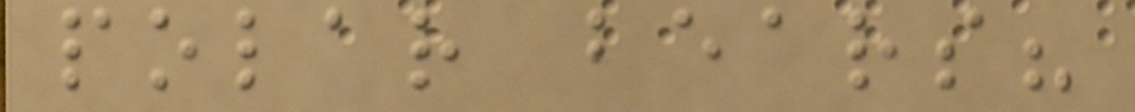polar bears?
